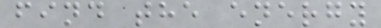find the energy
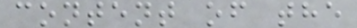content of the
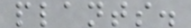plants.
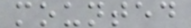mounted
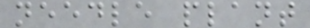needle plant
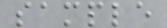sample
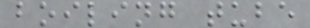boiling tube
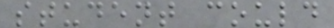student could
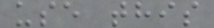use this
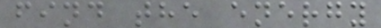find the energy
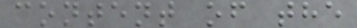content of the
